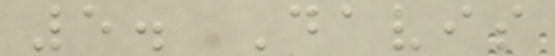5. Davis
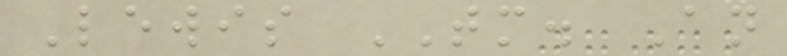Lewis TM. An
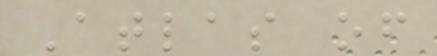Atlas of
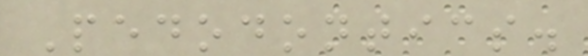Pedodontics.
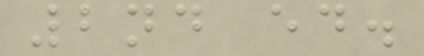2nd ed.
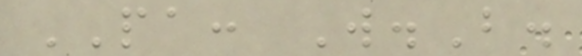PA: W.B.
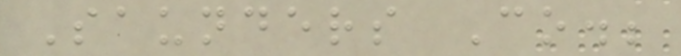Saunders Co.;
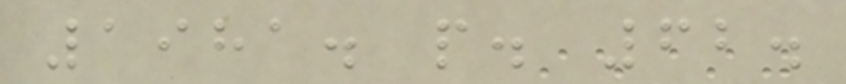1981. p. 62.
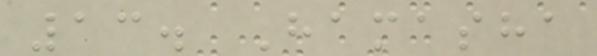13. Hamasha
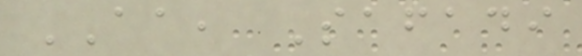AA, Safadi
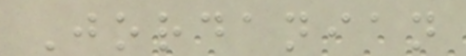Jordanian
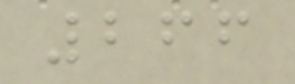266
